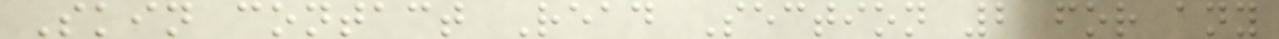Skin contact Read Section 2 for any
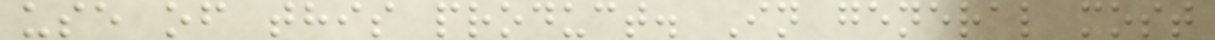use of this product. In general most
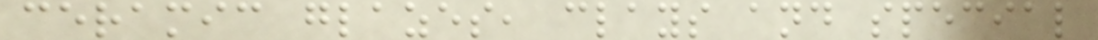ceramic glazes, clays and special
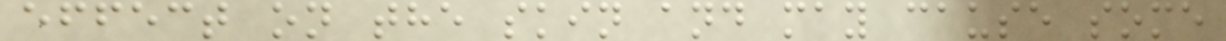effect on the skin and may cause some
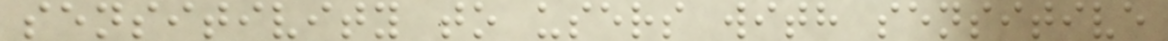sensitivity to users with sensitive
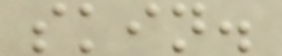skin.
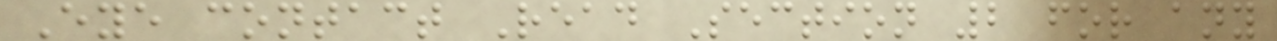Eye contact Read Section 2 for any
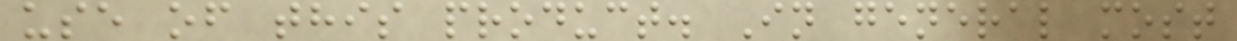use of this product. In general most
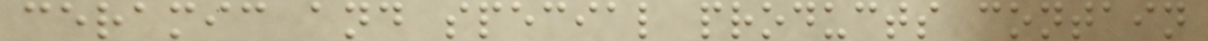ceramic and special products contain
